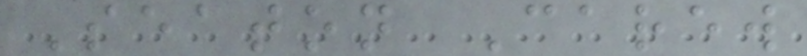Seaton Carew
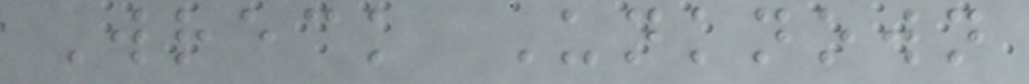Wreck Unknown
